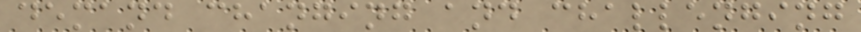demand changing and challenging
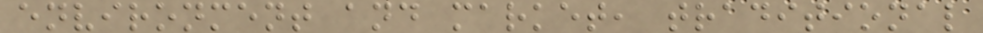environment and market, traditional
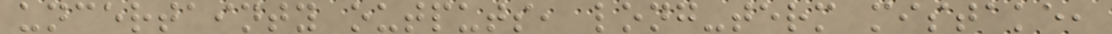uncertainty outputs, long-term mistake,
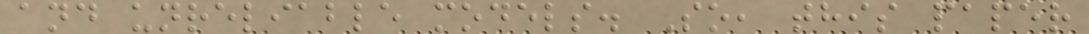and unreliable models. So, this paper
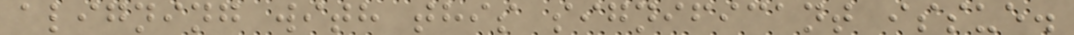aligning with this significant issue.
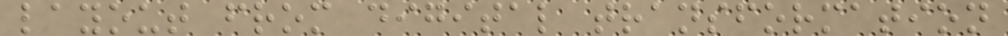layout from digital transformation
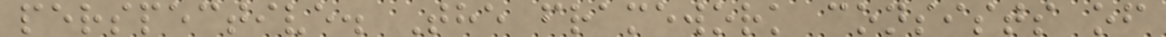perspective. The framework consists of
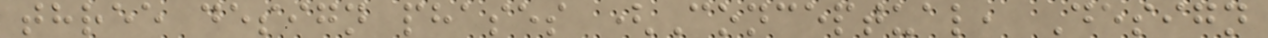three design phases (Conceptual, Design
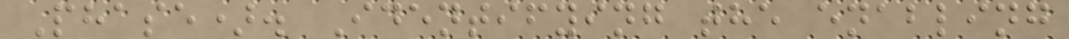Phase). Identifying the enabling
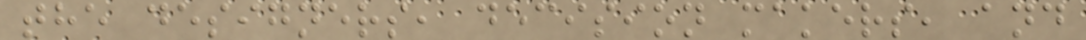the designers, decision makers, and
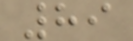89
